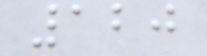120
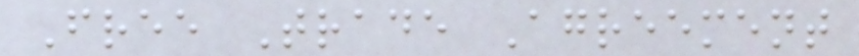Free Trade Agreement
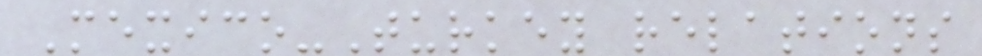Mexico-Turkey relations
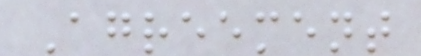Agreement
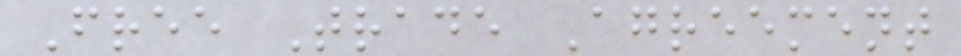Free Trade Agreement
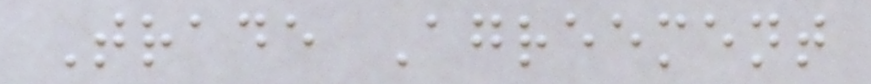Trade Agreement
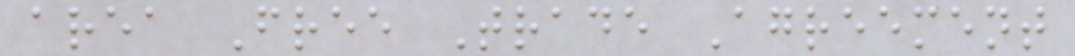area Free Trade Agreement
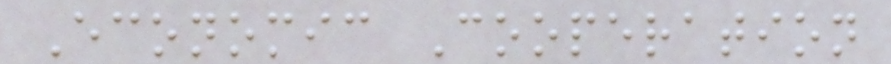Economic Cooperation
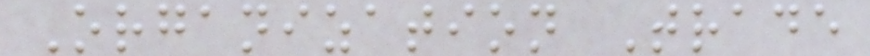Organization Trade
